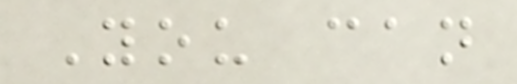You can
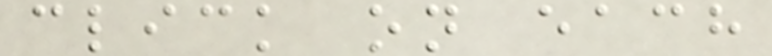click on each
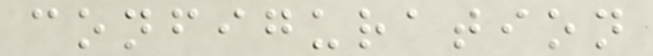configuration
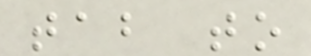tab to
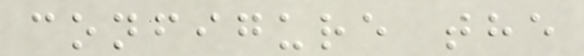configure the
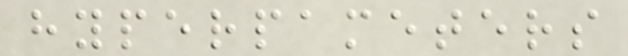hyperpameters
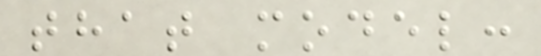that model:
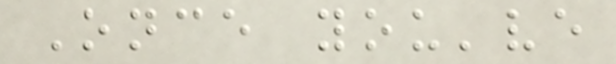Once you've
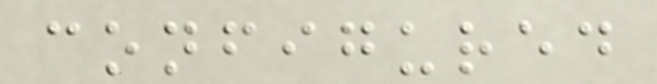configured
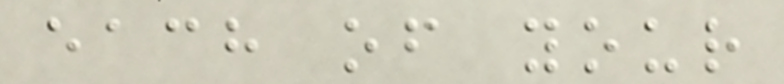each of your
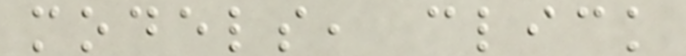models, click
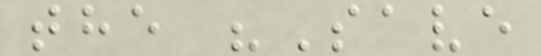the "Save
